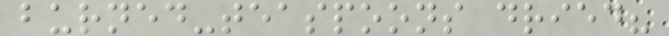burned-teaspoons dried?
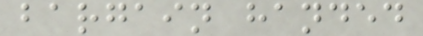bargain handed
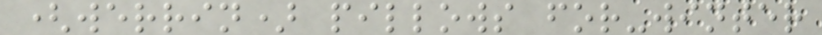(werrin) pillows for-winter
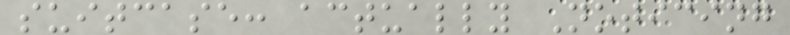suitcase: actually Noticing
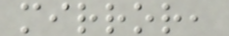mirror,
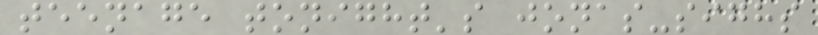teenage tonight's jonas-sighs
